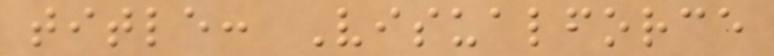title: Visualforce
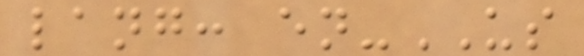lang: en-US
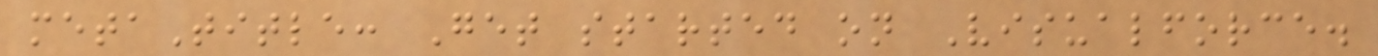metaTitle: Get started on Visualforce.
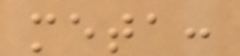meta:
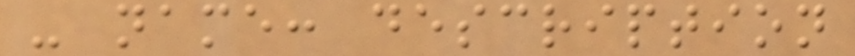- name: description
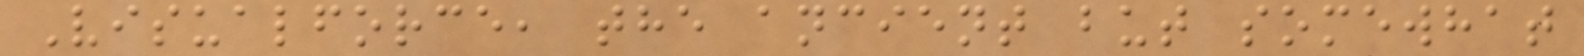Visualforce, the ancient but somewhat
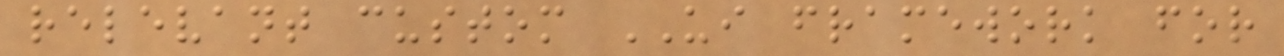relevant custom UI framework for
